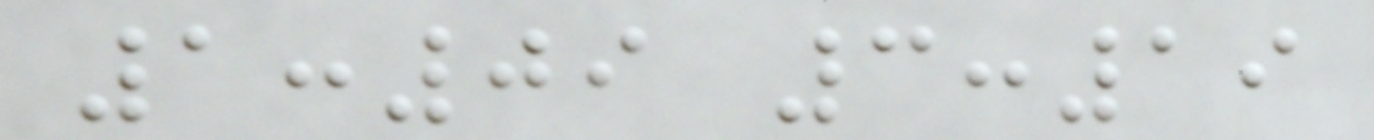1:09 3:19
